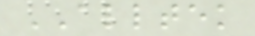ALLTEK
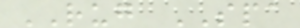RUG SPA
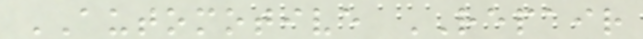AUTOMOTIVE REPAIR
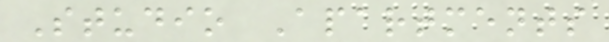Studio Apartments
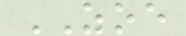ZOE
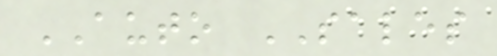AUTO SALES
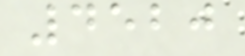4520
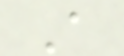A
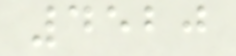4520
